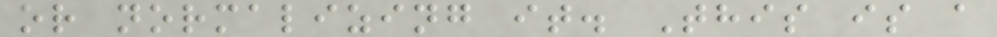or normalizing it. This is a
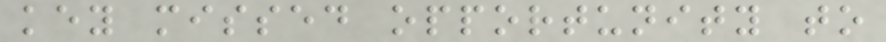key missed opportunity to
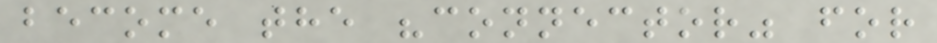become the "connector" for
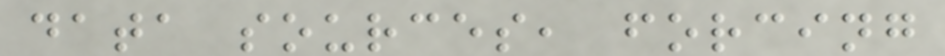data sources, forcing
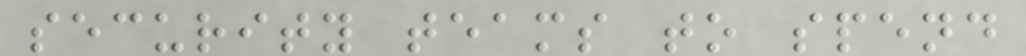security teams to spend
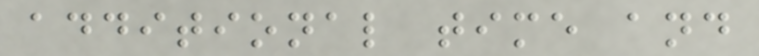additional time and
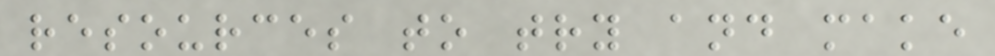resources to try and make
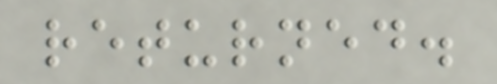returned.
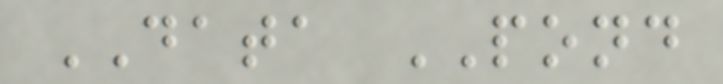DATA POND
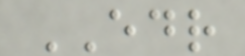EDR
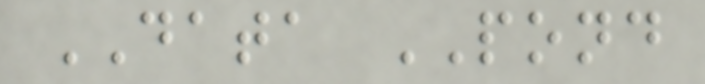DATA POND
